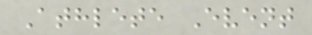Athlete Event
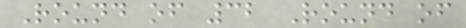Round of 32 Round of
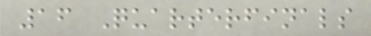16 Quarterfinals
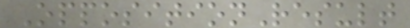OppositionResult
